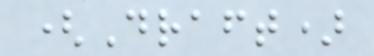(Draft)
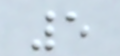5
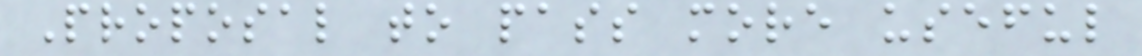Proposal to pass more useful
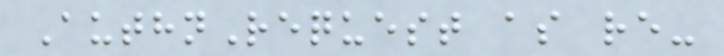AuthnRequest as re-
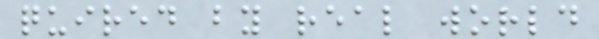quired by real world
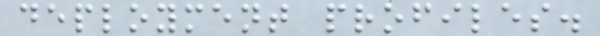deployment profiles.
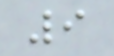9
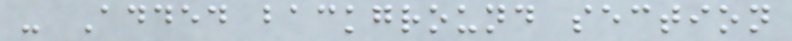- Added background section
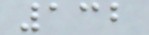132
